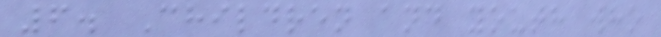6. Children and youth who
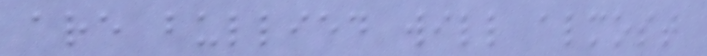are bullied will almost
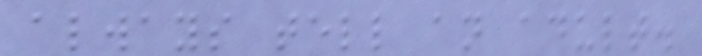always tell an adult.
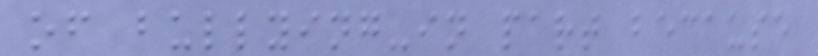of bullying-in part because
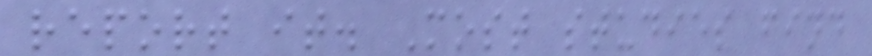report it. Most studies find
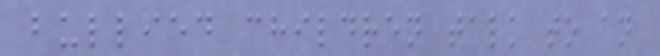bullied children talk to an
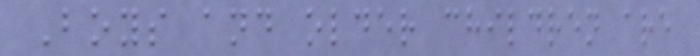Boys and older children are
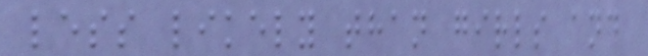less likely than girls and
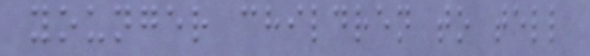younger children to tell
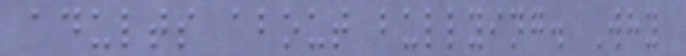adults about bullying. Why
